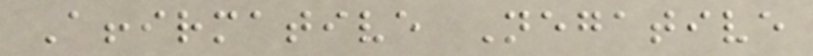Affirmative Negative
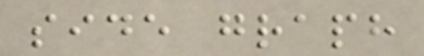side graph
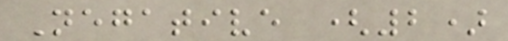Negative (2)
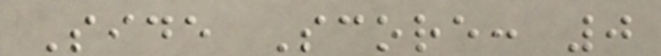Side Score: 0
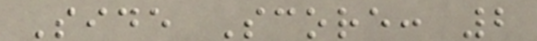Side Score: 2
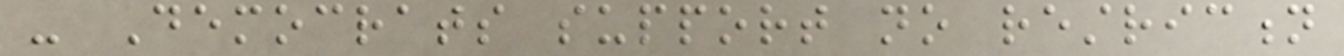- Democrats support no restriction
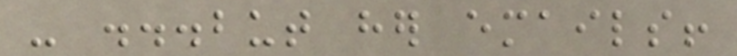- ...but her emails!
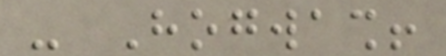- Hogwash!
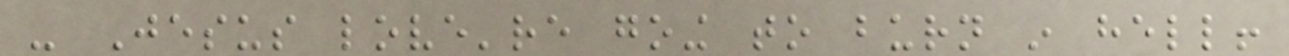- Jesus love're going to burn in hell!
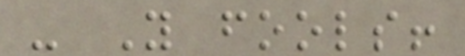- You fools!
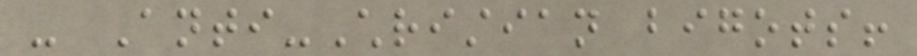- Anti-Christian bigots!
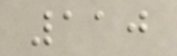110
